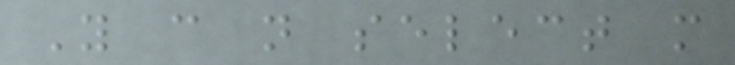You can not select more
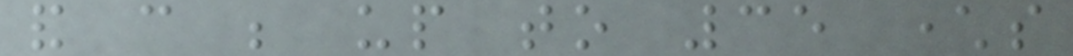and can be up to 35 characters
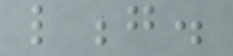long.
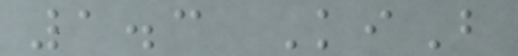1.3 KiB
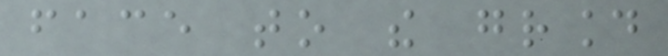face to the ground
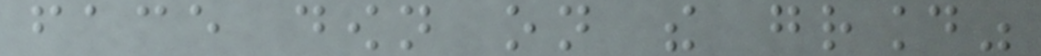face down on the ground"
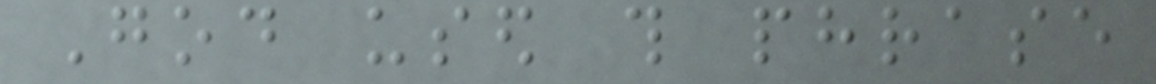God used this phrase
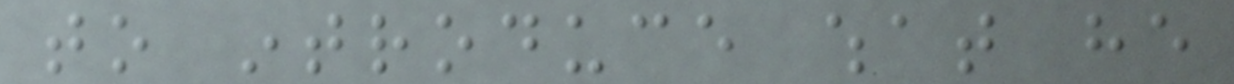to introduce what he
